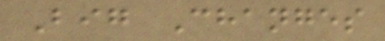Big Changes
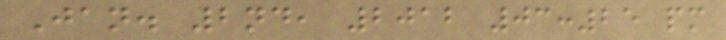Jan. 2nd, 2012 03:25 pm
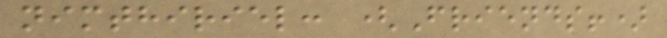nimthiriel: (Friends!)
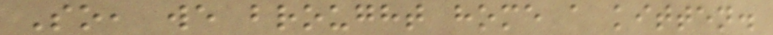So, we brought home a kitten.
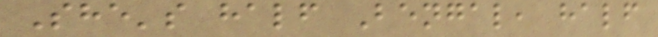She's half Bengal, half
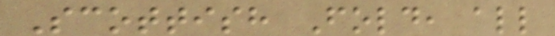Scottish Fold, all
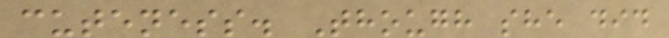cuteness. Though she did
